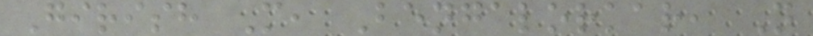Girish M, Bengalorkar, N
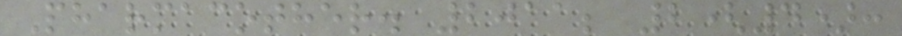Pharmacother. 2011; 2(4):
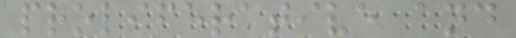proliferative and
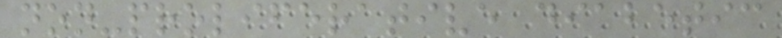non-proliferative diabetic
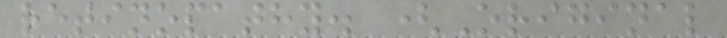retinopathy. (Original
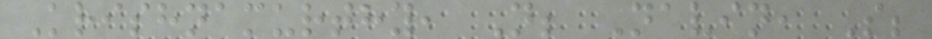Krishnamurthy, N; Navin, S;
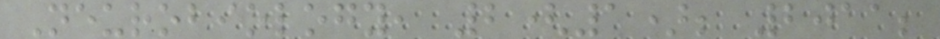Neurobiology, 2(1); 2011;
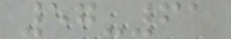57-61
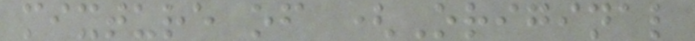mixture of (Original
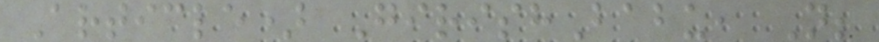Article) GirishBabu, N;
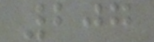207
